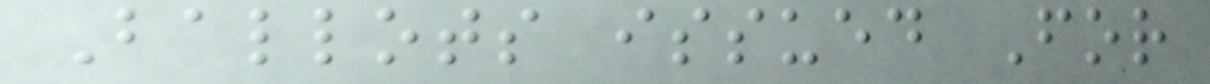Ballots issued For
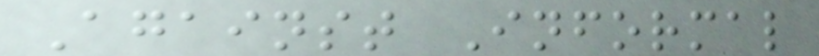Against Informal
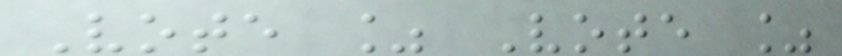Vote % Vote %
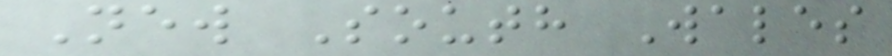New South Wales
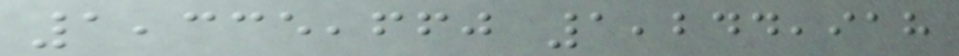1,335,660 1,244,918
